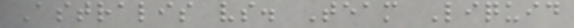Astralis vs. Team Liquid
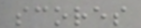scores
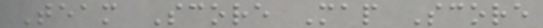Team Score Map Score
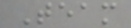Team
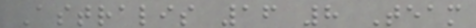Astralis 16 8 Team
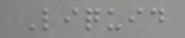Liquid
